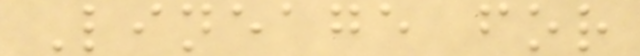Lineage for
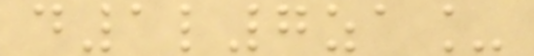d1l7za_
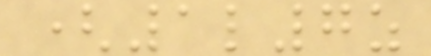(1l7z
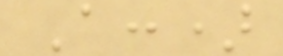A:)
